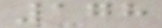178
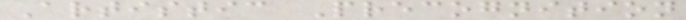Artistic Precognition
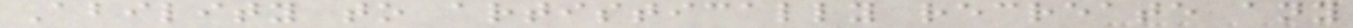Ability to artistically recreate any
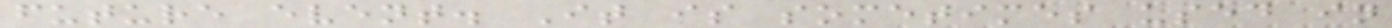future event. It is sometimes used in
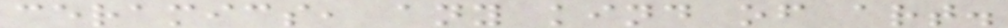ceramics, any kind of art.
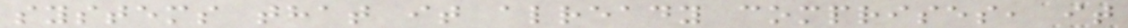systems that it already comprises, it
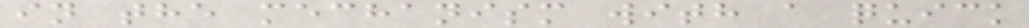in the mechanism with a quick
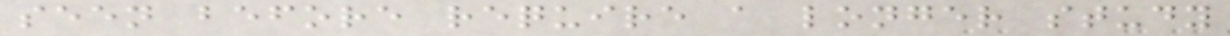seen before require a longer study
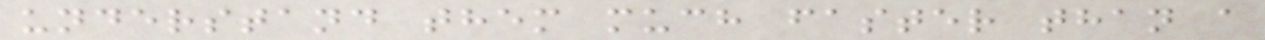understand them much faster than a
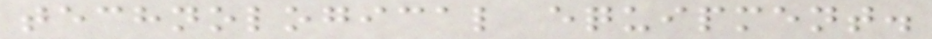technological equipment.
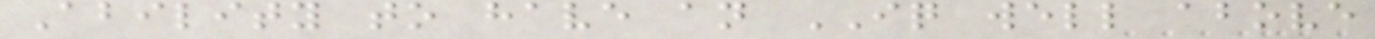Ability to have an IQ well above
